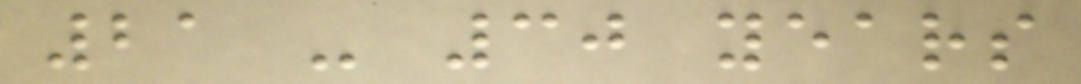21 - 30 years
